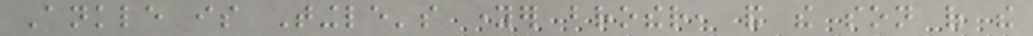Ankle is Tingle's younger brother, and the son of the
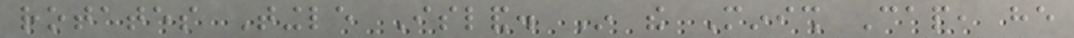rotates Tingle Island. In the Minish Cap, he
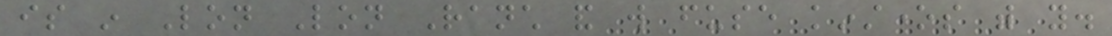is in Lon Lon Ranch and will fuse kinstones with you.
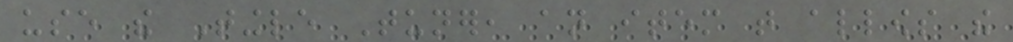use the Tingle Tuner, an item that allows the
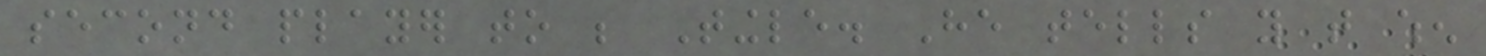second player to be Tingle. He tells you that when
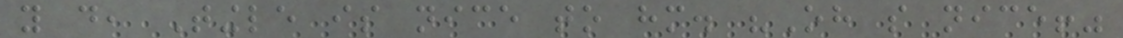you do, Tingle is nice to him. "Oh so nice!"
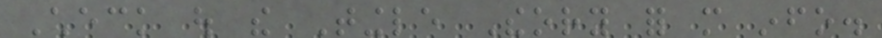Check out the Tingle Theory for more info.
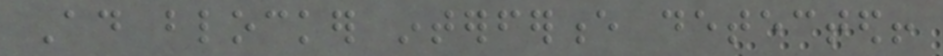Ad blocker interference detected!
